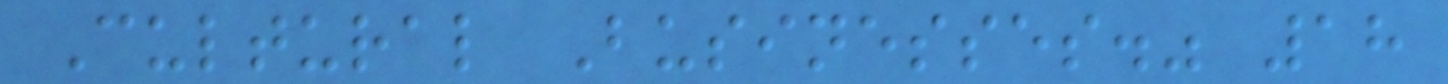Cultural Businesses." 18
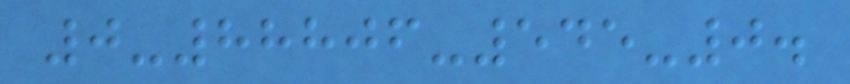0-88806-545-0.
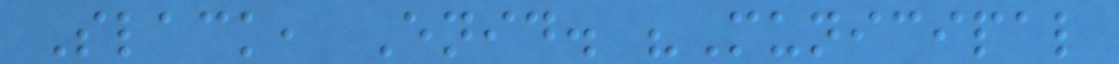Slack, Enid. "Municipal
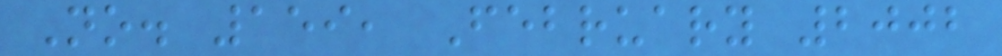No. 159, February 2002
